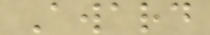Award
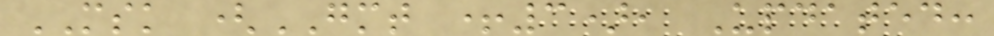MSK (GMT +3), Updated:
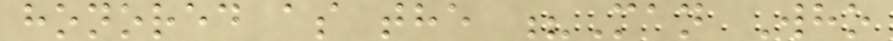honored as the ?Man Who
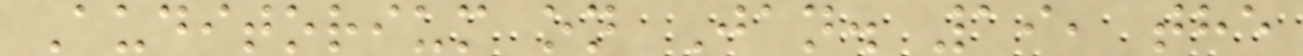Auditorium on Jan. 19, the
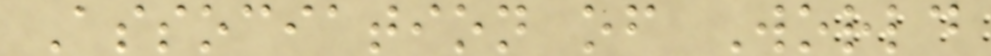Association of World
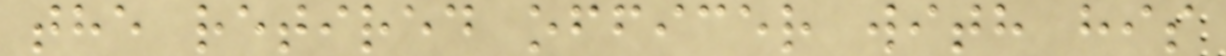the retired officer with his
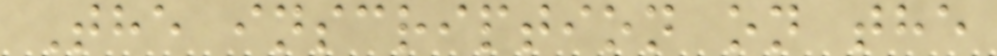The inscription on the
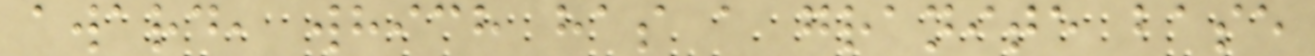award, which has a granite base
